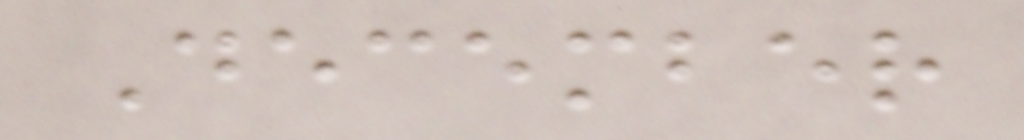December
